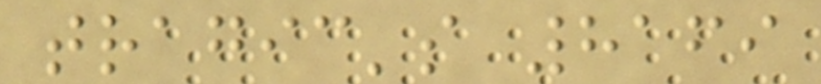tragic's 8169
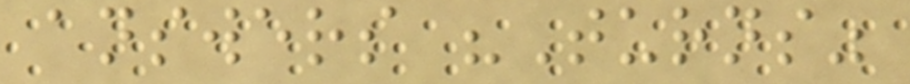answers "Turns"
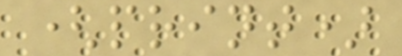(print)
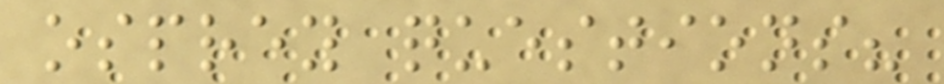osprey questions?
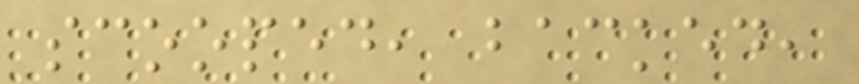scooped, backed,
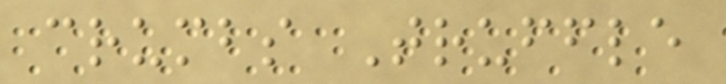crumbs Truffle
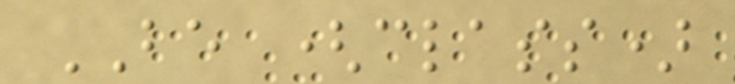BE (class)
